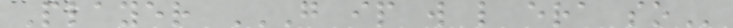Player G IP W L ERA SO
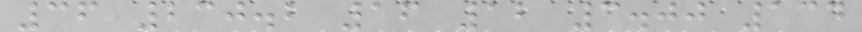36 230.2 16 12 3.00 134
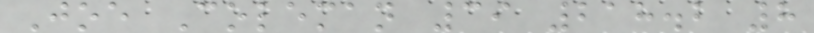Joe Coleman 39 218.2 8
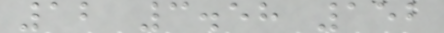12 3.58 152
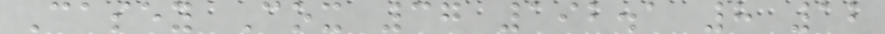Casey Cox 37 192.1 8 12
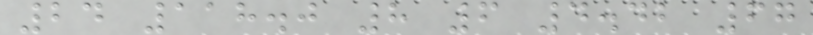24 118.0 8 6 4.42 67
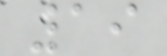19
